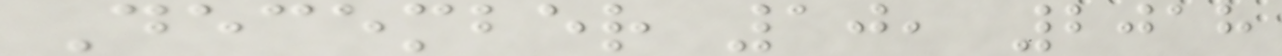December 10, 2018
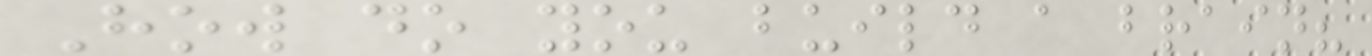How do you build a brain?
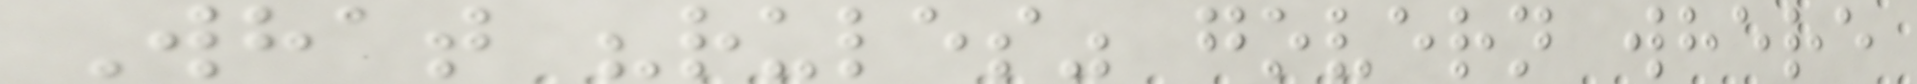What "rules" govern where
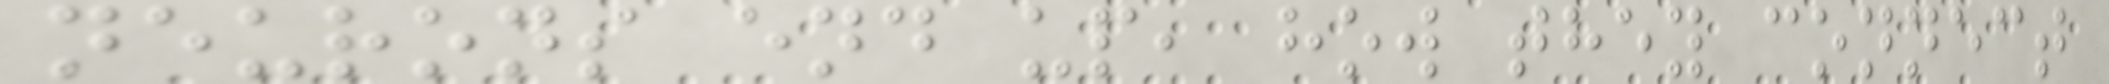neurons end up, how they connect
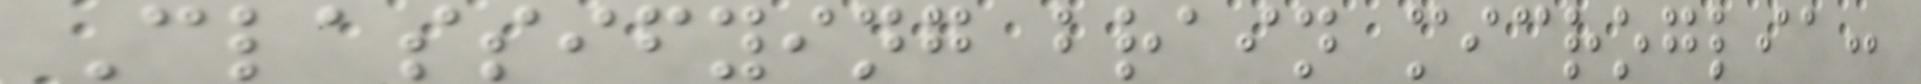Classifying brain microglia:
